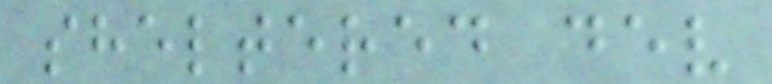sheltered dev
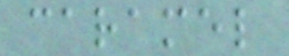caramel
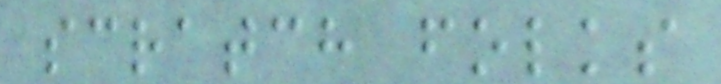scratch folks
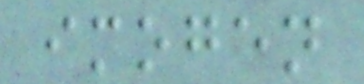imogen
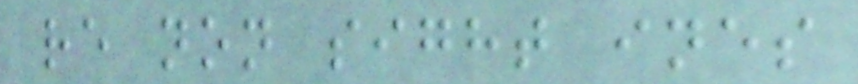re non sight ines
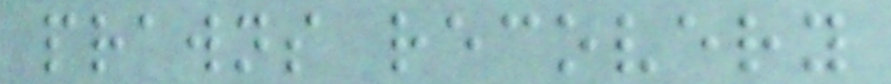prawns recovery
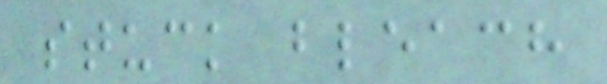stuck bleach
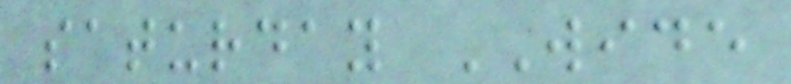saturday WIDE
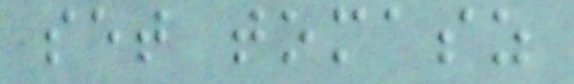set tomasz
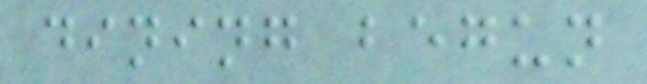dining begun
